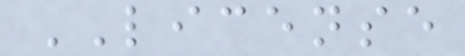LICENSE
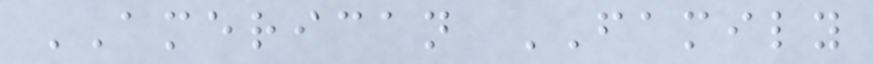AMERICAN FAMILY
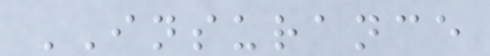INSURANCE
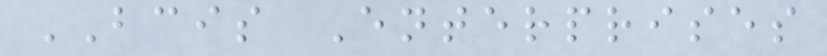BCIS Enterprises
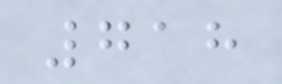718
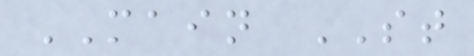MAIN ST
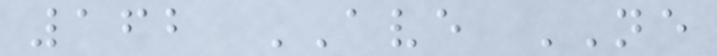162 AVE NE
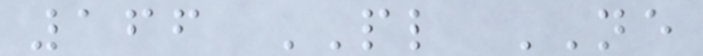166 PL NE
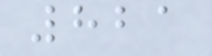821
